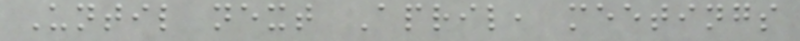Until next April, meetings
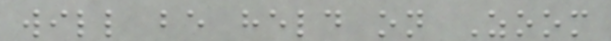will be held on Zoom
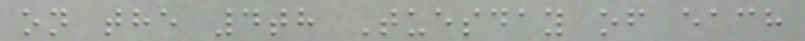on the 4th Tuesday of each
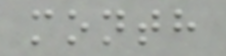month
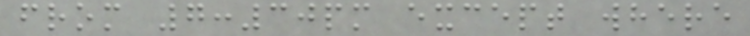from 7:30pm except where
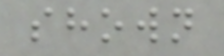shown
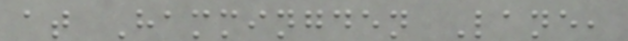at Hammingden Lane,
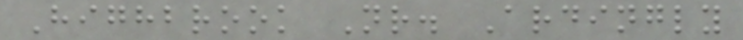Highbrook Nr. Ardingly
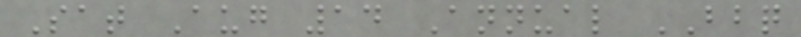Sat Aug 14 Annual BBQ
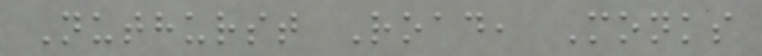Nuthurst Road, Monks
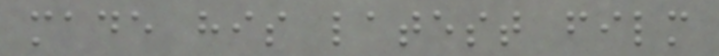made his latest film
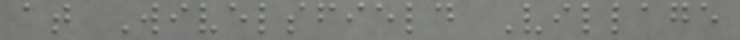at Wivelsfield Village
